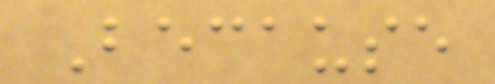Because
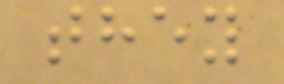they
